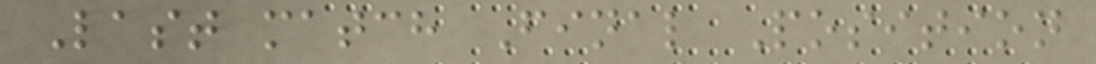Last match Final Position
